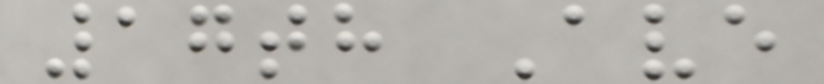17th Ave
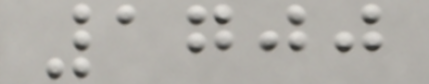1700
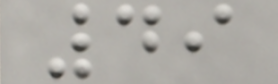49
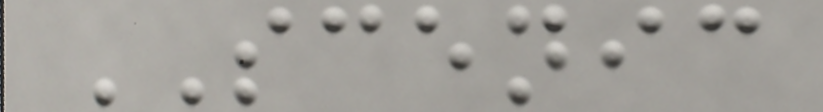SCENIC
